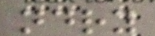ndry
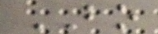BO
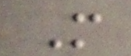M
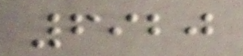6920
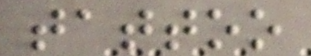tattoo
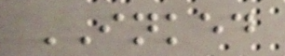INKED
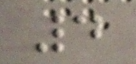4
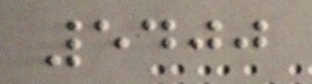5400
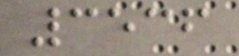3536
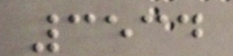3534
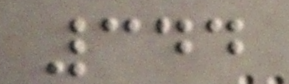344
